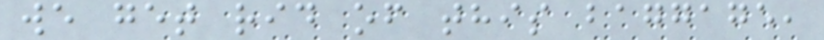we get rid of this baggage,
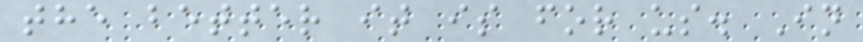the better it is for us. In
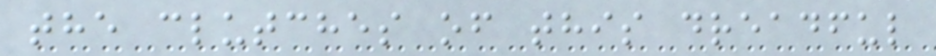the clutches of this dreadful
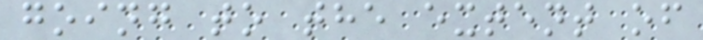going to the extent of
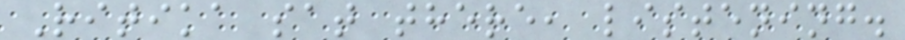Ritika sat there, listening.
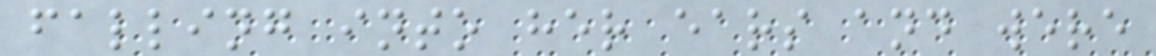falling into her ears and were
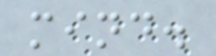mind.
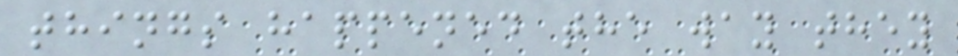things happened the way they
